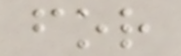for
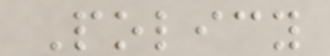Policy
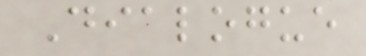Dialogue
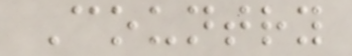Country
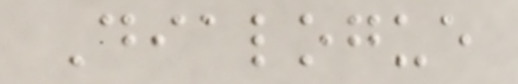Dialogue
